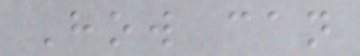How can
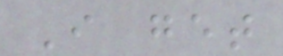I get
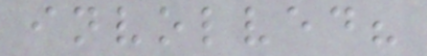involved?
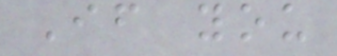If you
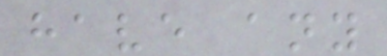have any
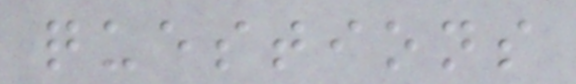questions
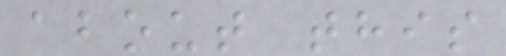about this
